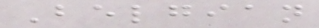Belgian
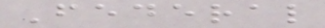Federal
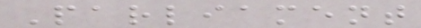Parliament
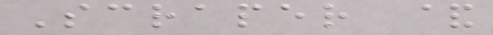Scraper &
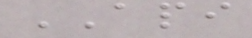API
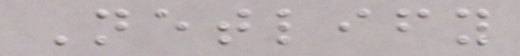Netlify
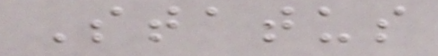Status
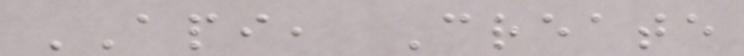API, Create
